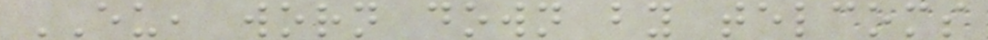EU, worn down by telcoms
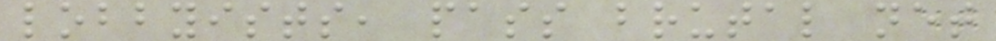lobbyists, pass brutal net
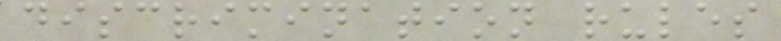discrimination rules
